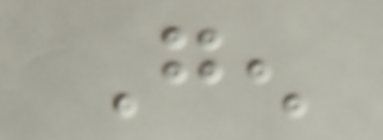Gen
